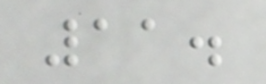11.
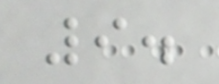9.
